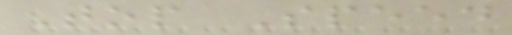Top Speed
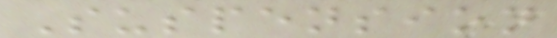Suspension
